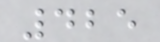425
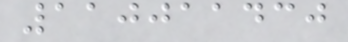110011430
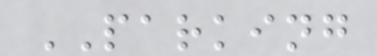PARKING
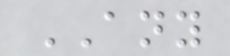ANY
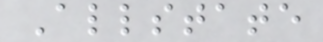Allstate
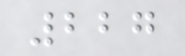227
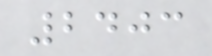2403
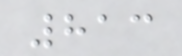813
